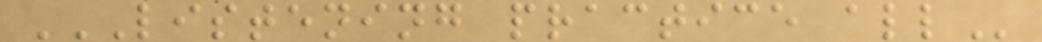LISTENING PRACTICE ALL
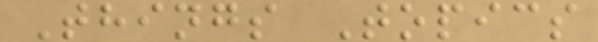Things Topics
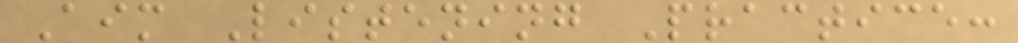Aim Listening Practice:
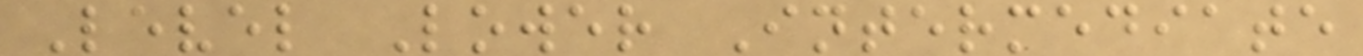Level Lower Intermediate
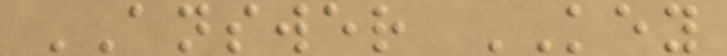ANSWER KEY
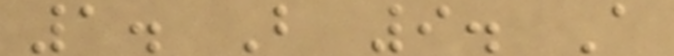1. B 9. A
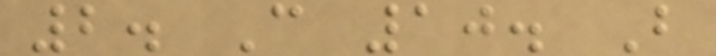2. C 10. B
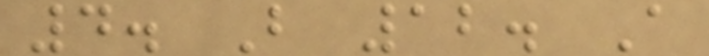4. B 12. A
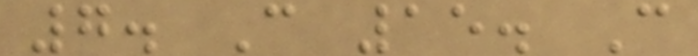7. C 15. C
